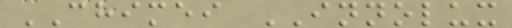CHIMEI INNOLUX
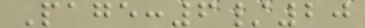Page:6/20
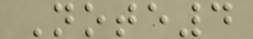Note4
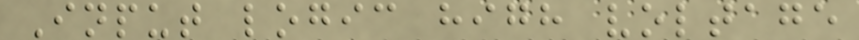Input logic high voltage
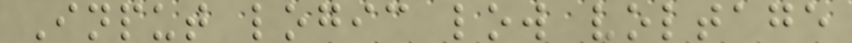Input logic low voltage
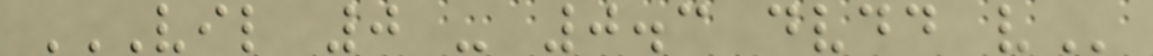VIL 0 - 0.3 DVDD V
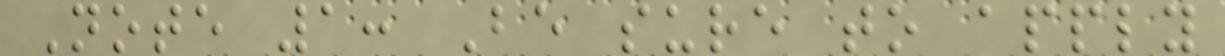Note 1: Be sure to apply
